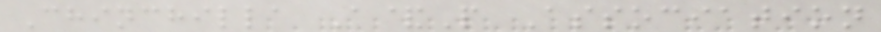Chinchilla A&P Association
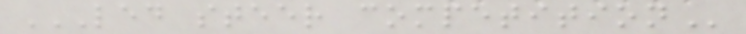LED STEER COMPETITION
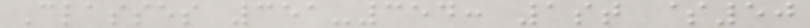Classes 351-354: 1st $50
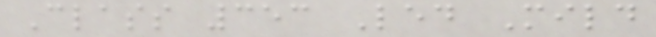Class 353 Led Mild
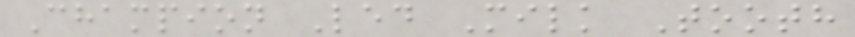Champion Led Milk Tooth
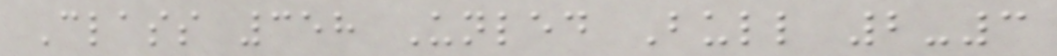Class 358 Unled Bull 2-3
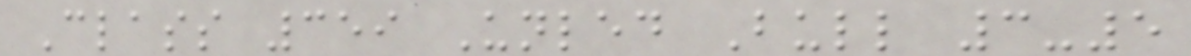Class 359 Unled Bull 3-5
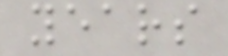years
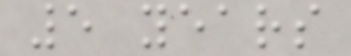5 years
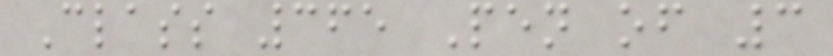Class 365 Pen of 3
